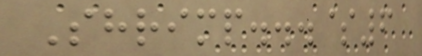Shrimp...$6
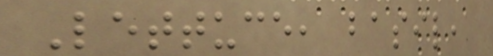Lettuce, basil,
